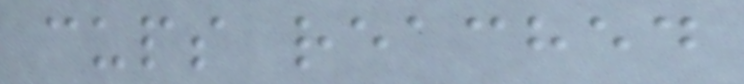cups reached
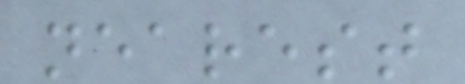nearest
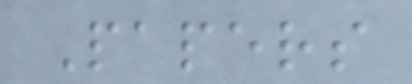Papers
